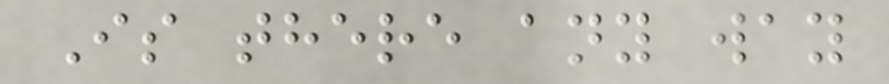Is there any way
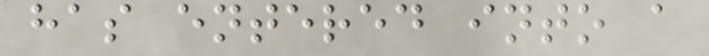has entered into a
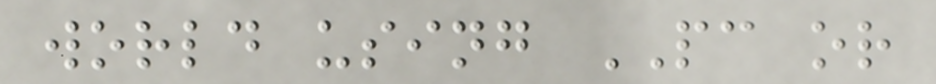world using PC or
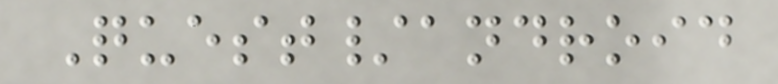Quest/android
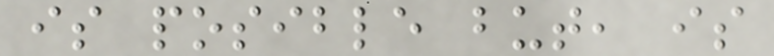is posible but, is
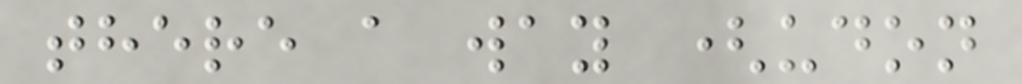there a way (udon
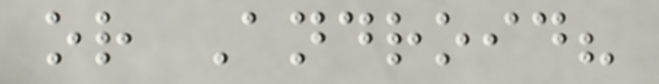or Android?
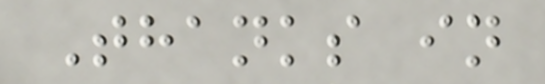Thanks in
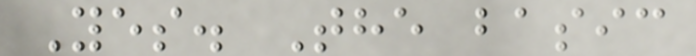Yes. The basic
